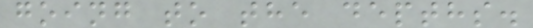going to the depths.
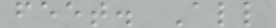feet. All
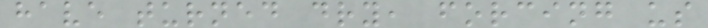have turned dry, forcing us
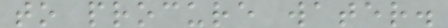to procure water.
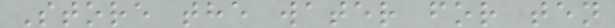Store the water for ten
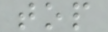top
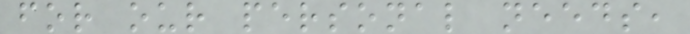for our personal needs,
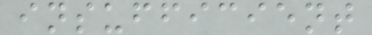insufficient
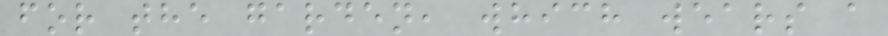for the garden, which wears a
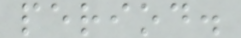period.
